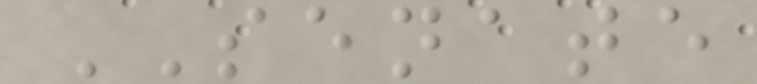SENATE
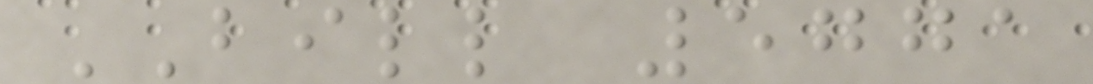BILL 5771
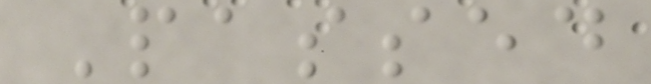Passed
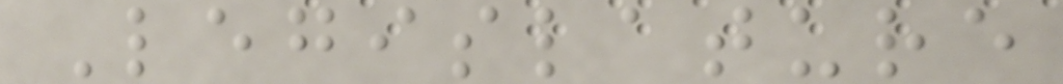Legislature
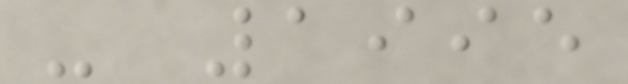- 1995
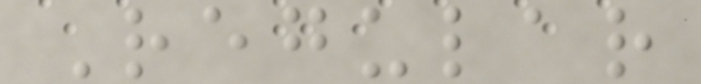Regular
